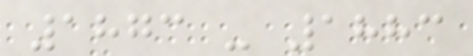1873 - 1883
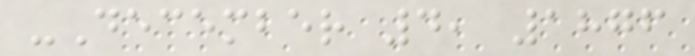-December 4, 1876
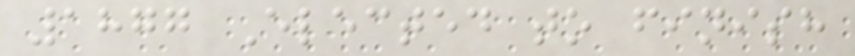1877 Elected to finish
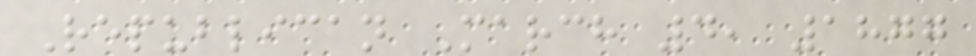Republican March 4, 1877
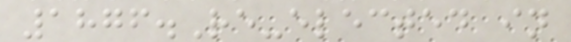1876.Re-elected in
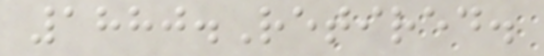1880.Retired.
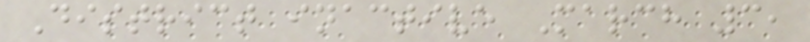District inactive March 3,
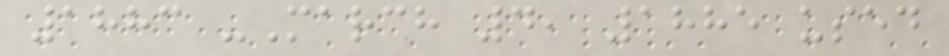1883 -March 4, 1885 used
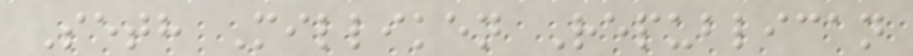Seth Milliken Republican
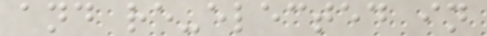and re-elected in
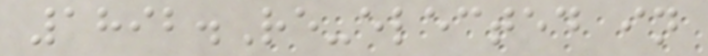1892.Re-elected in
